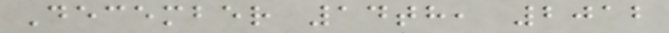December 14th, 2012
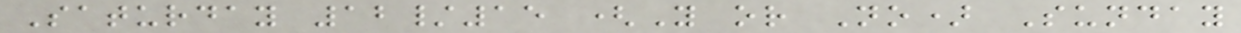Saturday 12/15 (Y or No) Sunday
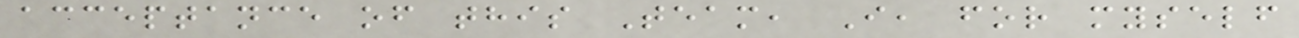acceptance of this Team, I, for myself
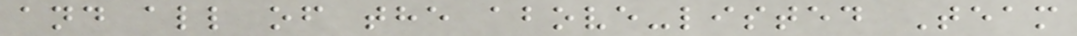and all of the above-listed Team
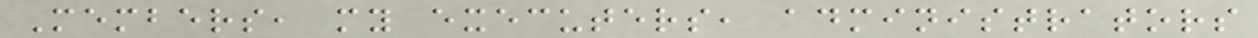Members, my executers, administrators
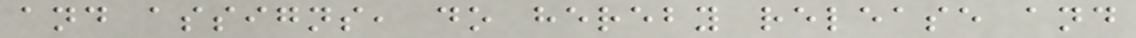and assigns, do hereby release and
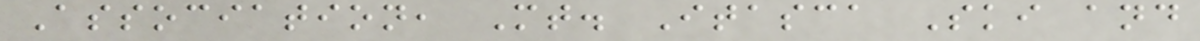Association, Mt. Itasca Ski and
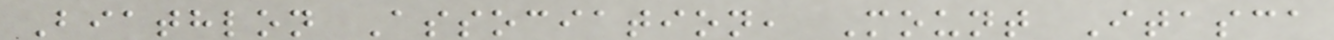Biathlon Association, Mount Itasca
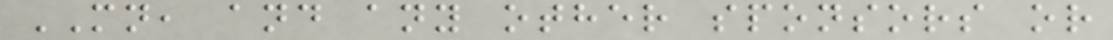MN, and any other sponsors or
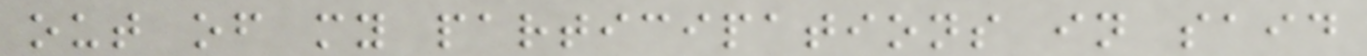out of my participations in said
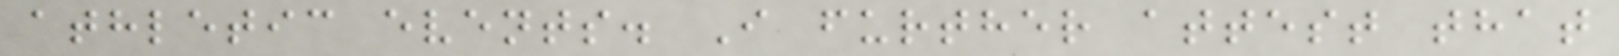athletic events. I further attest that
